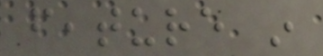feature in
